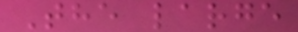The large
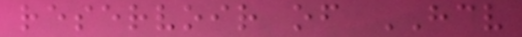reservoir of HCV
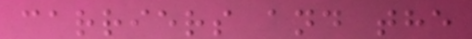carriers and the
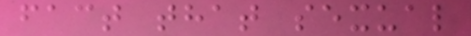fact that sexual
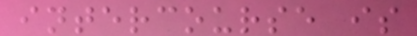intercourse is
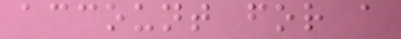account for a
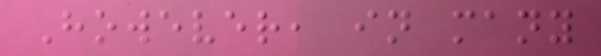However, in many
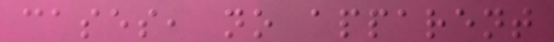cases, no apparent
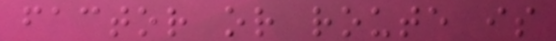factor or route is
